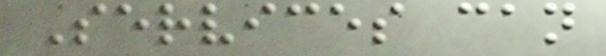Services can
